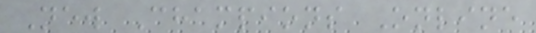New Champions Online
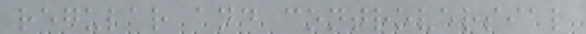regular and controversial
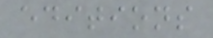editions
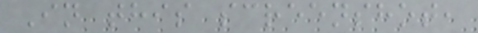In this screenshot,
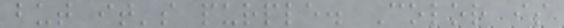but it's purple. Color is
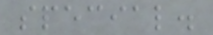special.
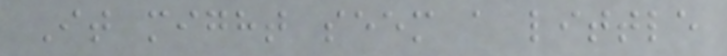It might seem a little
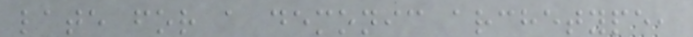late for a demonic archetype,
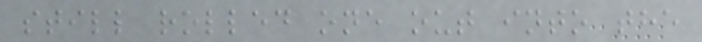still rolled one out into the
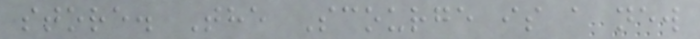store. The Scourge is a new
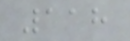118
